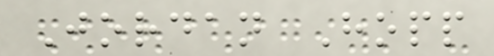Jordan Hopp
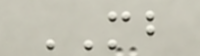MB
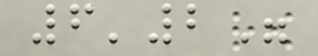6'2"
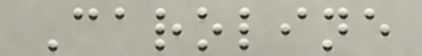Caroline
